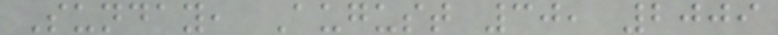Sunday, August 30, 2009
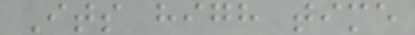Its high time
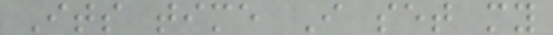Its time I set my
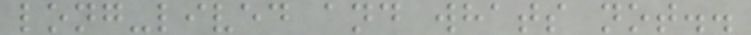long-lived and whats not..
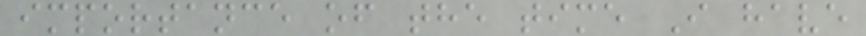importance of the time I have
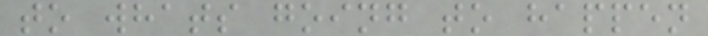to whats going to happen
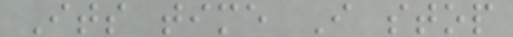Its time I stop
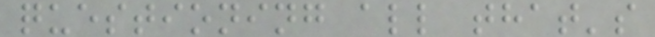questioning all that's
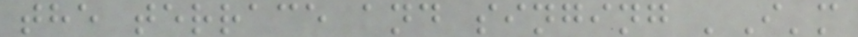the terrace and singing 'I'm
